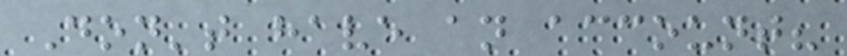Don't have an account?
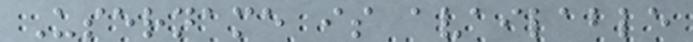Username is available
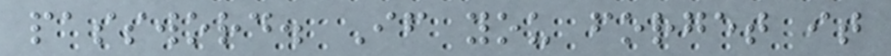password. If you forget it
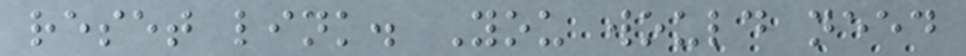reset link. You would need
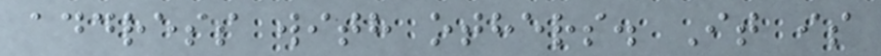address with others. It is
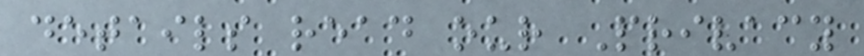details read our Privacy
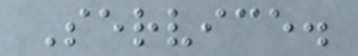Service.
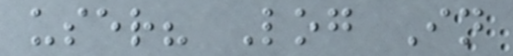user? Log In
